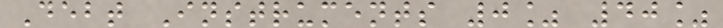Debt Instruments 0% 40%
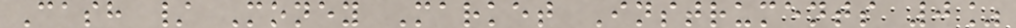Cash / Money Market Instruments 0%
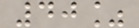40%
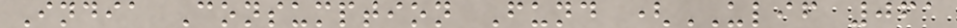India Consumption Fund (ULIF 061
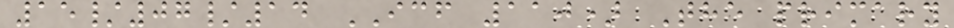15/07/14 ICF 110) The primary
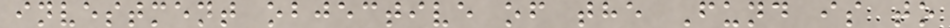investment objective of the Fund is to
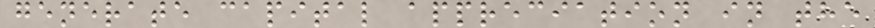generate capital appreciation in the
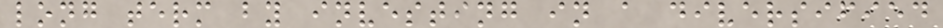long term by investing in a diversified
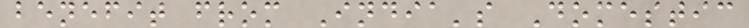benefit from India's Domestic
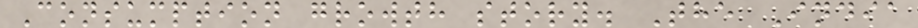Consumption growth story. The India
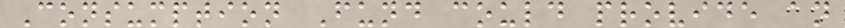Consumption Fund could provide an
